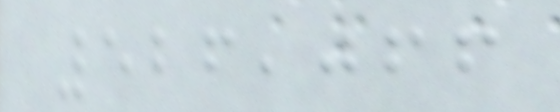526,066
